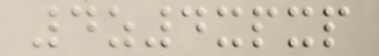4z4xpxp
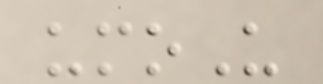umoU
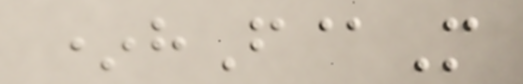*hF@M
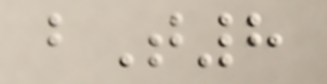bT8
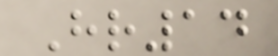Hr14
